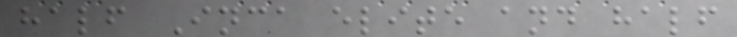half Inca elite and half
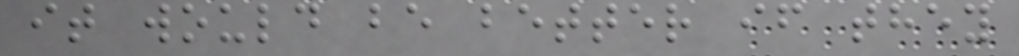it would be better if they
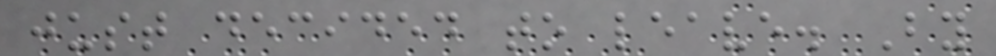just decided to leave. By
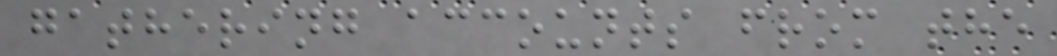gathering accounts from the
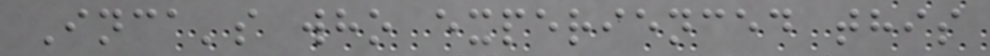Inca's who experienced this
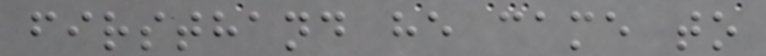firsthand he came to
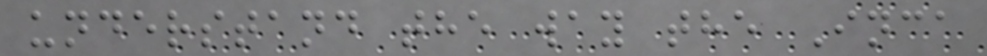understand the way the Inca
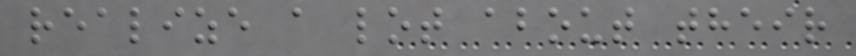realize a lot about their
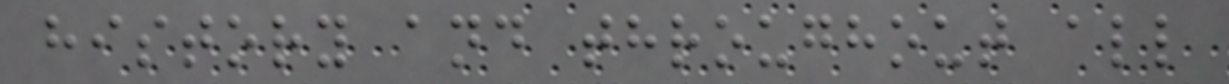history and throughout all
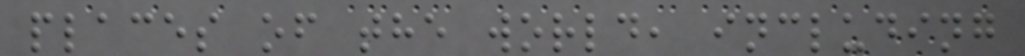places of the world, including
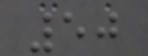50
